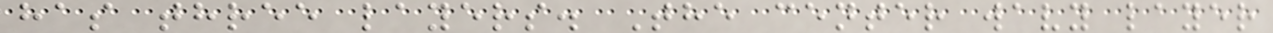has three layers. The center wavy layer
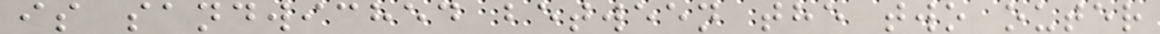is sandwiched between the two outer
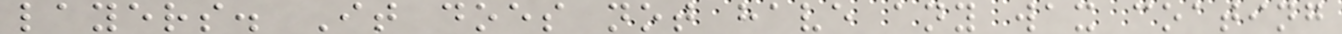layers. It does not have any wax coating
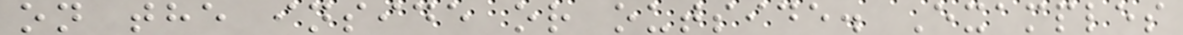on the inside or outside. Examples
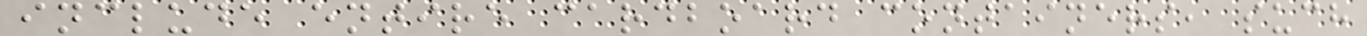include entire cardboard containers, such
